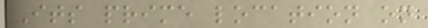Its prime location on
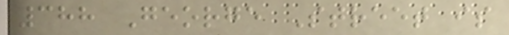388 George Street is
